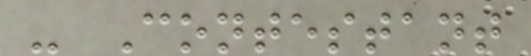- Contestant
